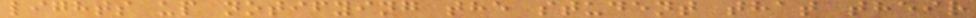lights up notifying the student that their
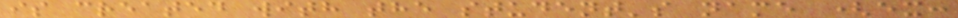is created with the student's name (ex:
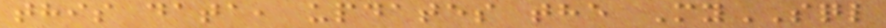this data, updates the MySQL
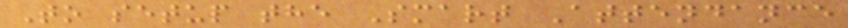To setup the Smart Attendance
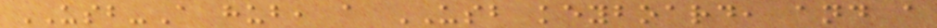USB-A hub, a USB keyboard, and a
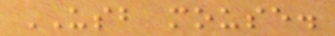USB mouse.
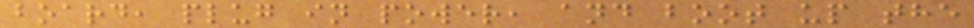board, plug in power, and boot up the
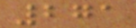271
